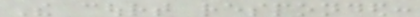The court responded:
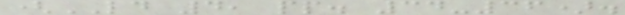(LD 4, pp. 34-36).
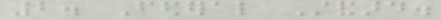2. Federal Standard.
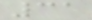31
